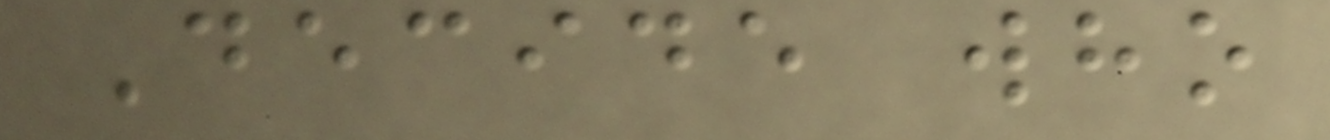Decide who
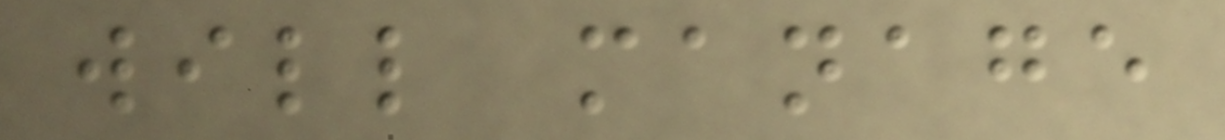will manage
